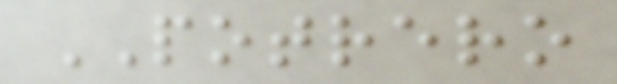POTRERO
